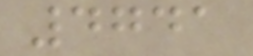4741
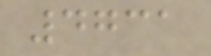4731
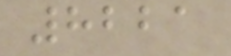8221
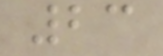23
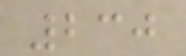230
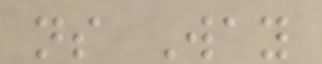ns Way
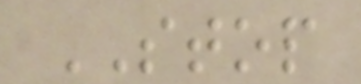STOP
